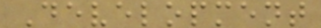Development
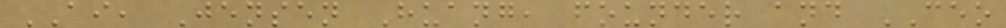AI, Jensen Huang, founder and CEO
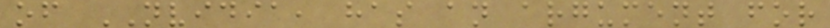of NVIDIA, has an argument for
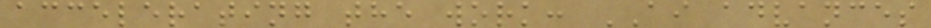accelerating the work: AI advances
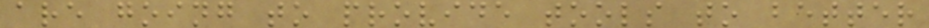are going to provide tools to better
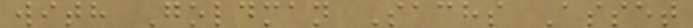with Goldman Sachs Asset
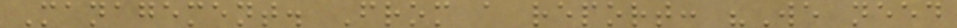Management. From a report: "We need
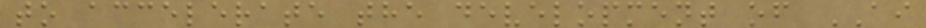to accelerate the development of AI
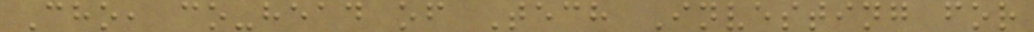Cho, co-head of Tech Investing for
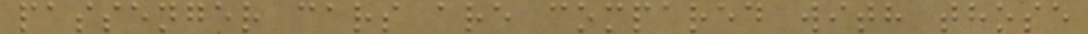passenger cars are compared with those
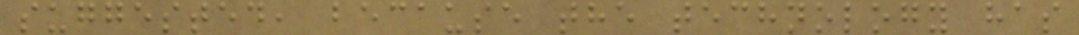suggested, because the technology has
